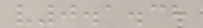v0.1.38
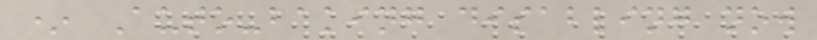* Auto-baking disabling now
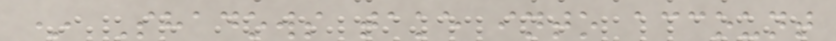* Shadows take into account
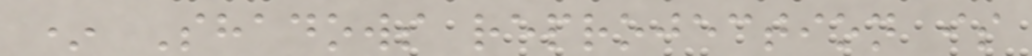* Shadows reprojection is
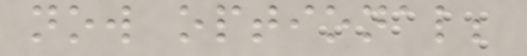now optional;
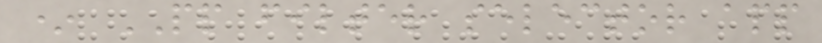* PP filter selector app
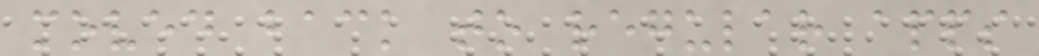moved back to regular apps
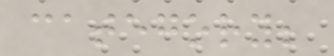category;
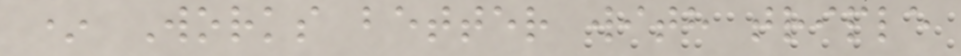* Works better with triple
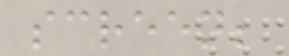screen;
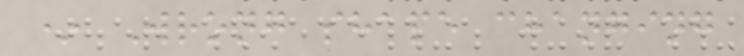* Wrong shape changing
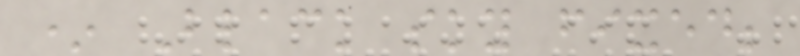* Black sky fixed;
